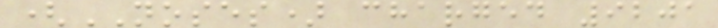(NOSES) charged 9201
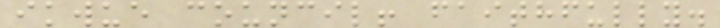ikwue council! faithfully.
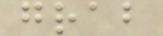grab
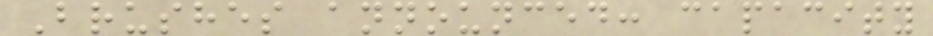Brushes announced: capacity
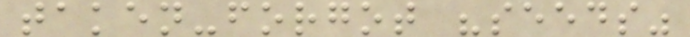taken-forgot "seeds"
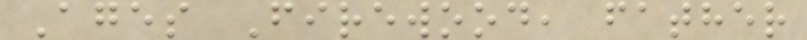Ages Firewood, father
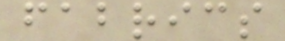fabrics
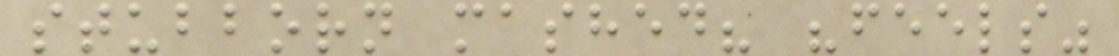stubborn mashed? "feels"
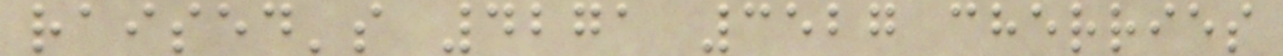raised's 4271 3527 cherries
